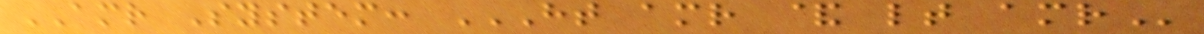AMR System: HT AMR & LT AMR
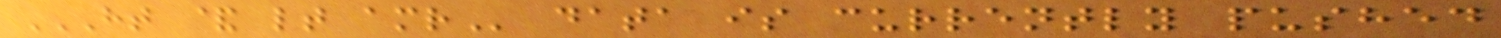HT & LT AMR data is currently pushed
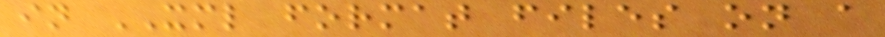in XML format files on a
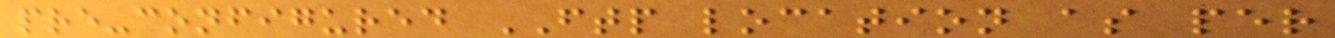pre-configured FTP location as per
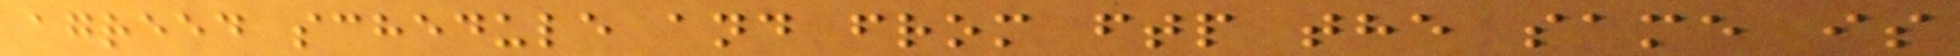agreed schedule and from ftp the same is
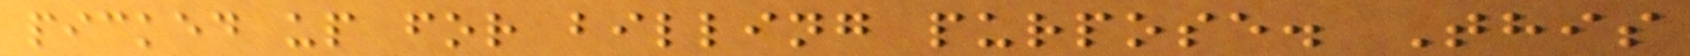picked up for billing purpose. This
